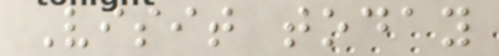Visit today
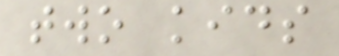two kids
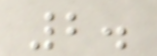2.
